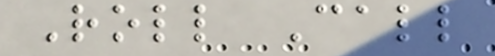Roll Call
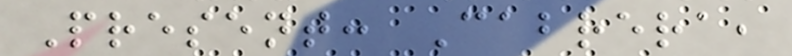Present: Cabrera,
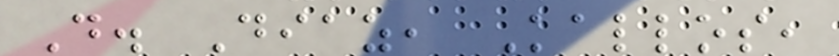D. Diaz, Kallos,
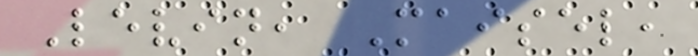Levin, Maisel,
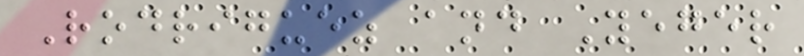Rodriguez and Yeger
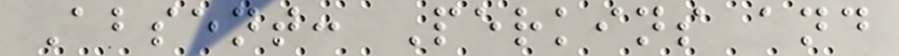Absent: Perkins and
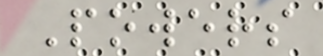Powers
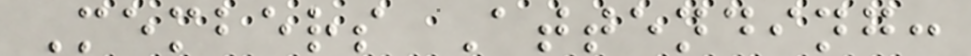Members Attending:
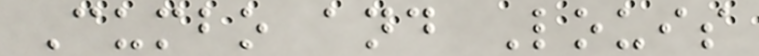Cumbo and Louis
